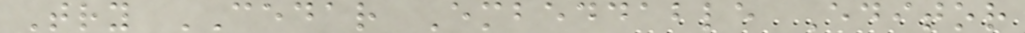Try CEDAR Embeddable Editor
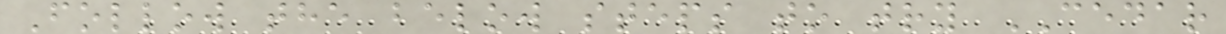Follow the below steps to try CEDAR
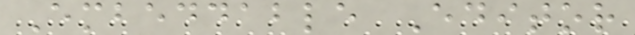Embeddable Editor
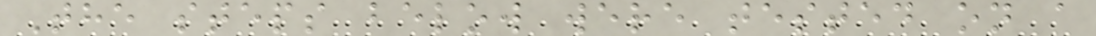The steps below were tested on a
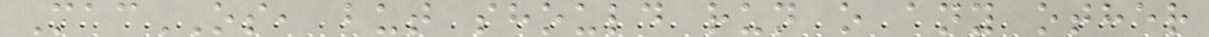MacOS, but should run o any other
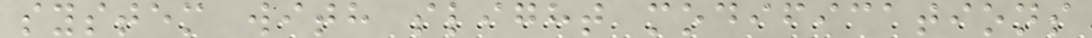system with slight modifications
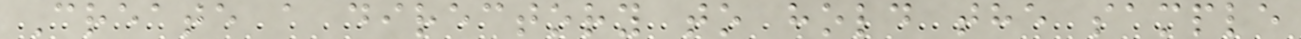Create a directory to hold the sample
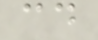cd
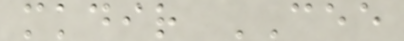mkdir CEE
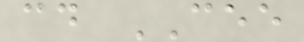cd CEE
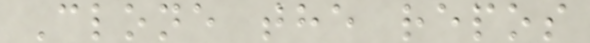Clone the repos
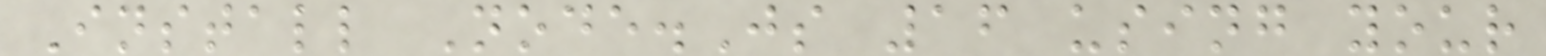Install Node.Js 16 using your
